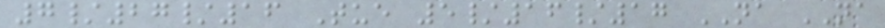7/27/16 Tue 5/16/17 NA NA
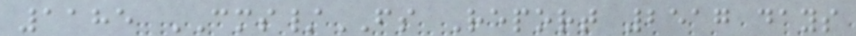1185 CMS/FS Report 2517 days
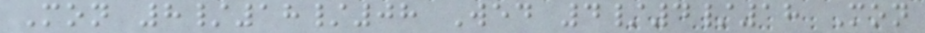Mon 8/18/08 Wed 4/4/18 Mon
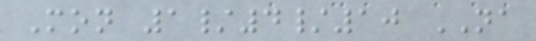Mon 1/4/10 NA
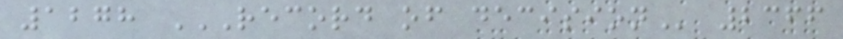1278 RECORD OF DECISION 2366
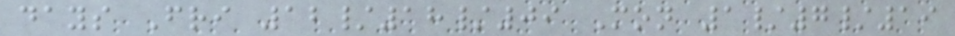days Fri 12/18/09 Mon 1/7/19
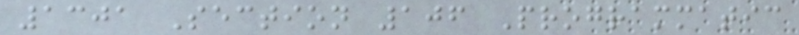1301 Section 106 Programmatic
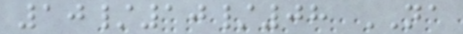10/10/08 NA
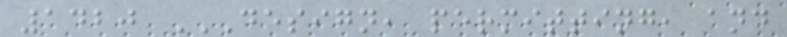1420 DESIGN, PERMITTING, AND
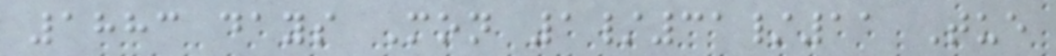1883 days Mon 1/31/11 Tue
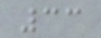33
